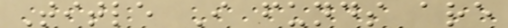Title I funds are
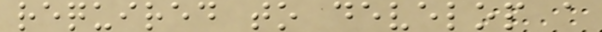required to develop a
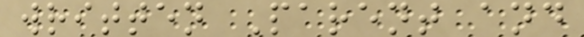written Parent and
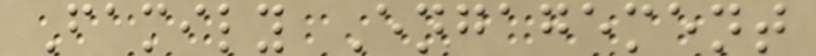Family Engagement
